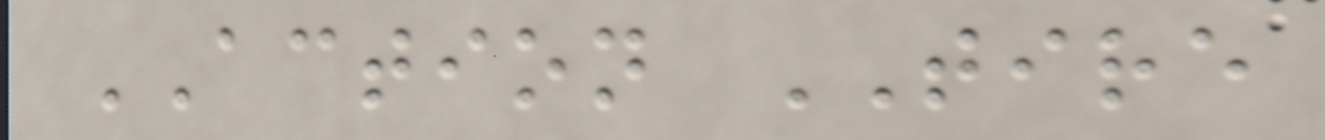ACTION TIRE
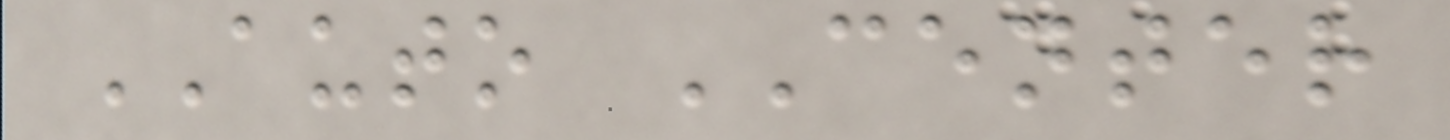AUTO CENTER
